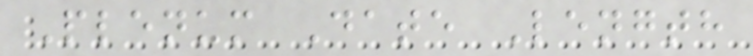Plenum Date Length
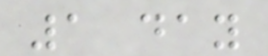1 day
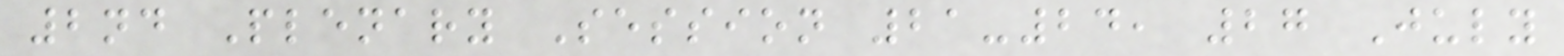2nd Plenary Session 21-24, 27 July
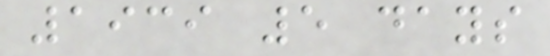1939 5 days
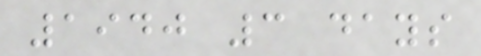1940 3 days
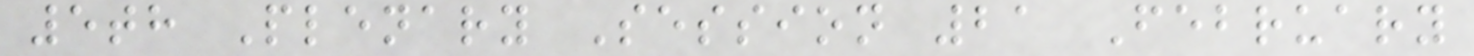5th Plenary Session 21 February
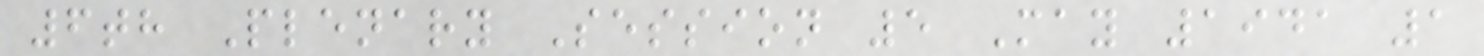6th Plenary Session 5 May 1941 1
